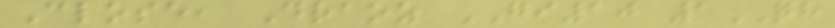Close, Draoz GI10 1QH
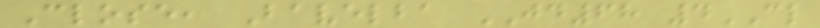Close, Bavelba JD68 4CL
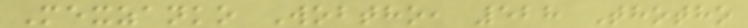Mexzanko Wobtho, 528 Thotho
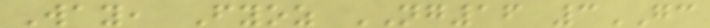Way, Fyoz NG16 3GC
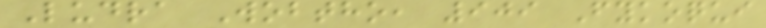Ludra Wobtho, 909 Fykoqui
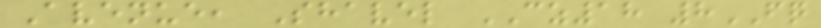Avenue, Shavel CZ18 8FQ
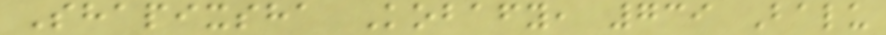Shapixsha Kobafy, 739 Balu
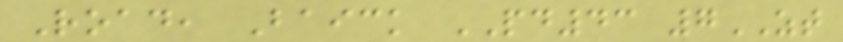Road, Baick PD43 7ZT
